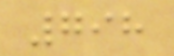798
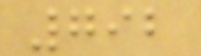792
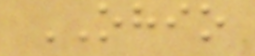OHIO
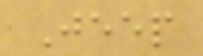Jeep
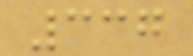337
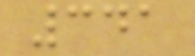341
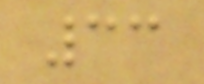33
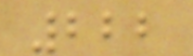222
